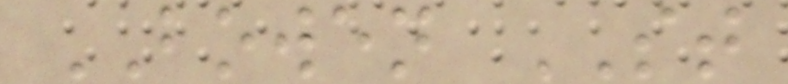BOWEN ST
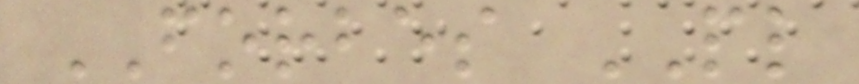FORBES PL
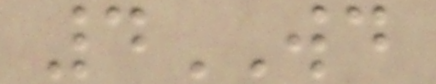4WD
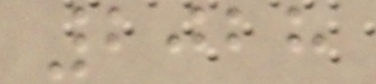2028
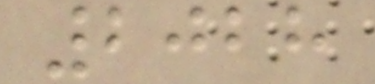2028
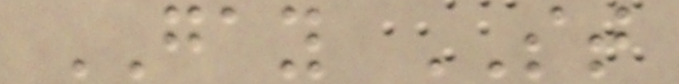GAY ST
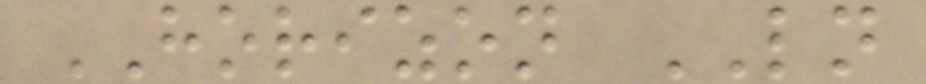HORIZON LN
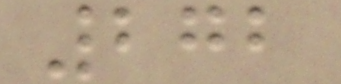272
